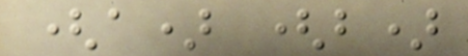(a) (b)
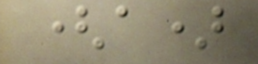(a)
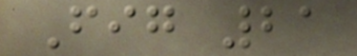Fig 21
